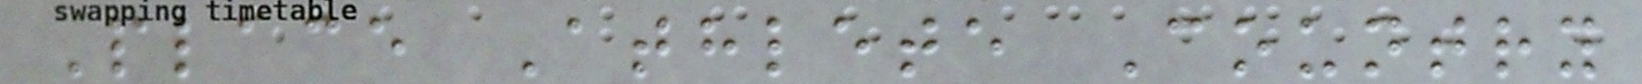Place Athlete Country
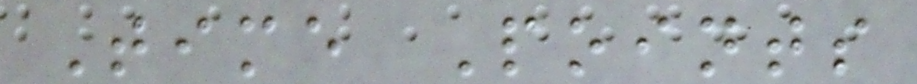Time Points
